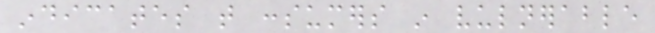indicates that consumers in vulnerable
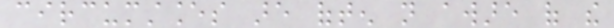circumstances are often not aware of the
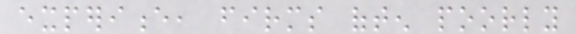experience, firms often poorly
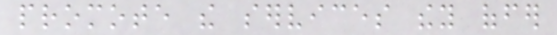promote the services they offer
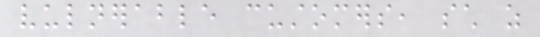vulnerable customers, such as
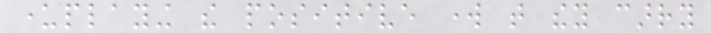underplaying the positive work that they carry
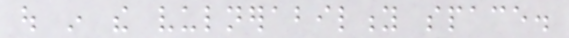out in the vulnerability space.
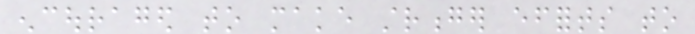encouraged to make stronger efforts to
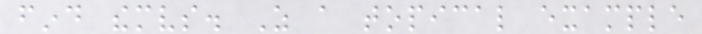find themselves. As a topical example
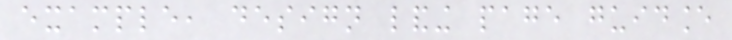example, design landing page guidance
